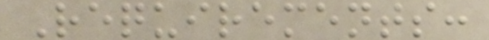Requirements:
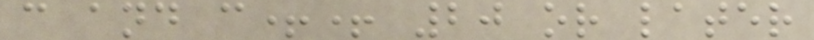c and c++ 20 or later
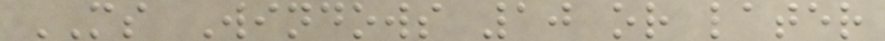MS Windows 10 or later
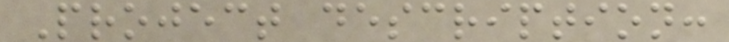Project description:
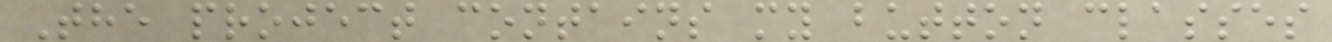The project contains my button classes
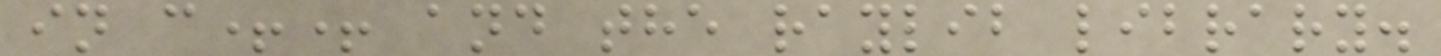in c++ and the raylib library.
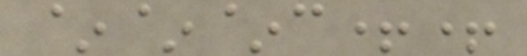~~~c++
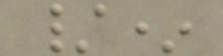/*
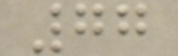77
